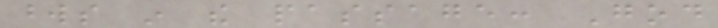words in the passage: God
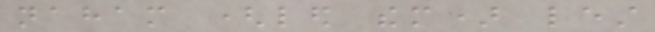naham (led them) lest
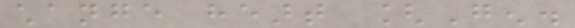change heart [Gen.
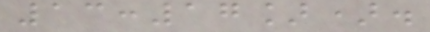13:17]).
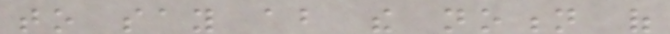to say about the notion of
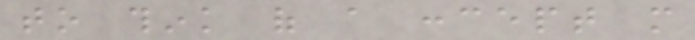to think of a concept more
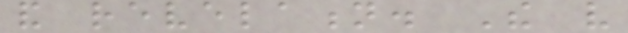and revelation. The very
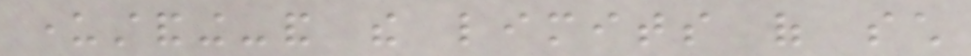understanding-and the limits of such
